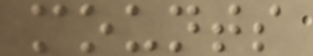mounts
